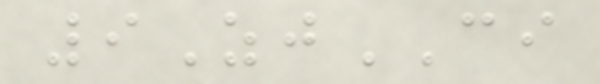9ZjCI
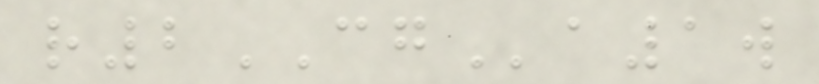r2CGa1w
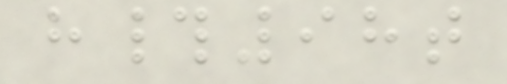h#98t
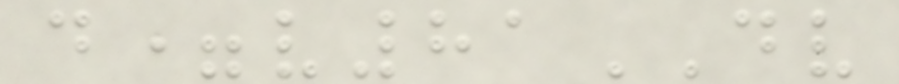d=v81DV
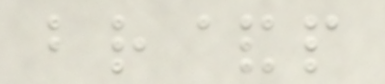br&p
